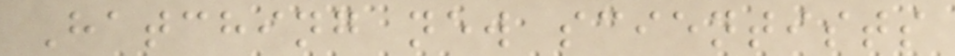Hatching new scientists
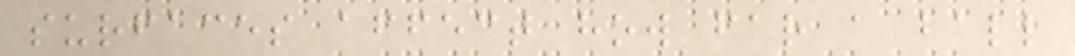surfaces affect how far a ball
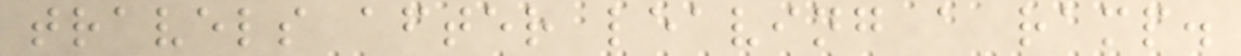travels after leaving a ramp.
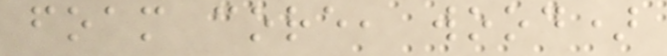foam core, wood)
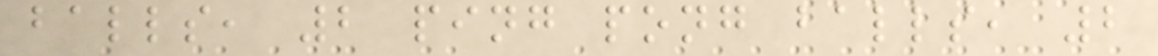balls, 2 ping pong balls, 2
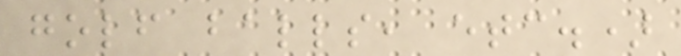golf balls, etc.)
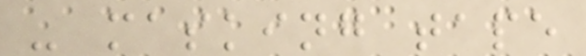- masking tape
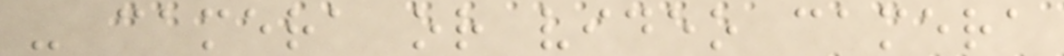- camera or video camera
